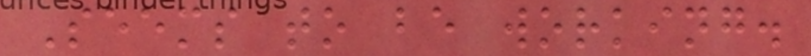Seems to be working.
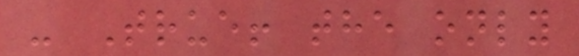- True! the only
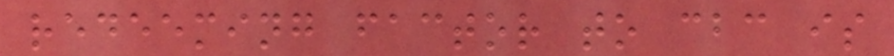redeeming factor to cbc is
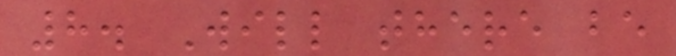8. Will there be
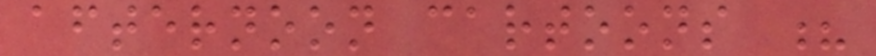afternoon cartoons ?
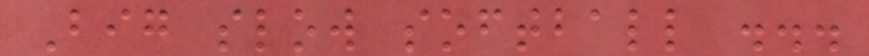Big slow softball ...
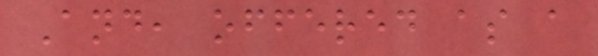And, offered as a
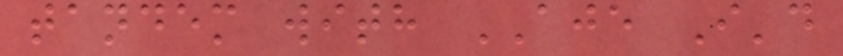tandem with AJE I'd
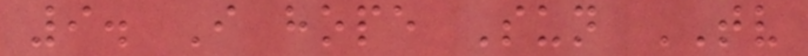9. I hope Sun TV
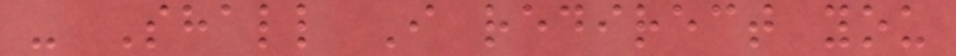- Shall I redirect you
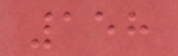158
